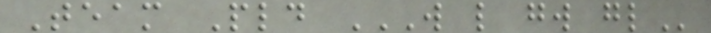Team Pld W L GW GL
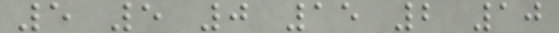5 5 0 15 2 10
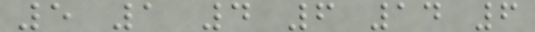5 1 4 6 14 6
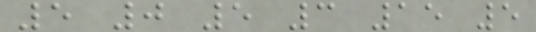5 0 5 3 15 5
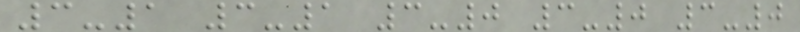3-1 3-1 3-0 3-0 3-0
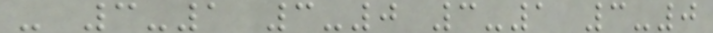- 3-1 3-0 3-1 3-0
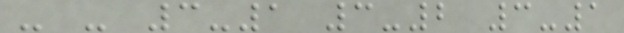- - 3-1 3-2 3-1
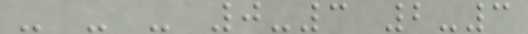- - - 0-3 2-3
